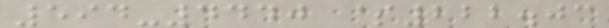594-4440 $222.03
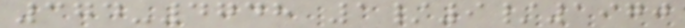374-4748 1/9/1970
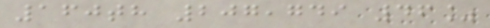160th 207,749 46%
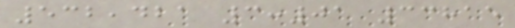532,421 3:01 33815
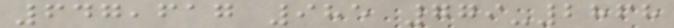647,617 985 779-2868
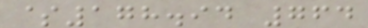$178.94 764
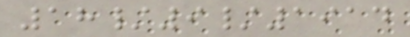18/9/1914
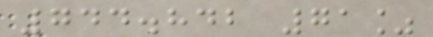744.842 71%
